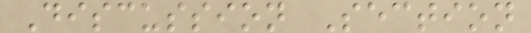Discussion Section
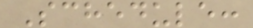Schedule:
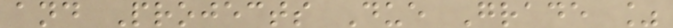and Projects Due Grade %
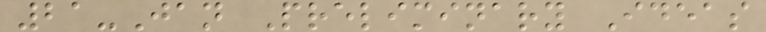21-Jan Preliminary Ideas
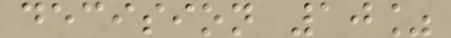decision 10%
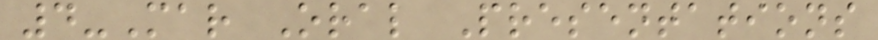4-Mar Oral Presentations
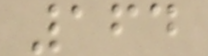164
